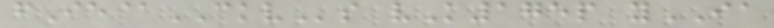fIe@CKVs vK175p yIA
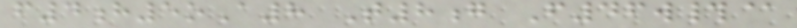f4h5oA8 T8g F46w#@
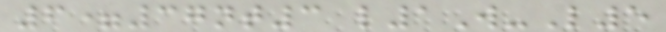6=37nt3 l1W-L5
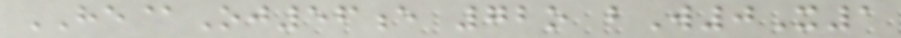HE@Oj56e 72o bW0X1
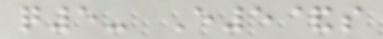q5- E5&s
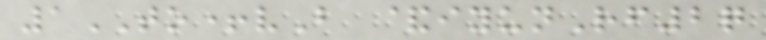1TO+vB &iyunRf2q
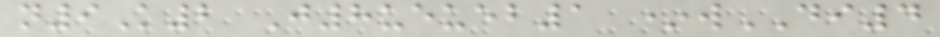n9K2 J8ueueb1 *wDI4
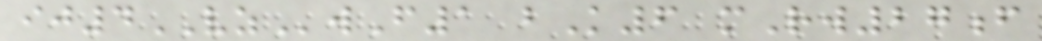ij4VZwF1 bK6 mRw27f
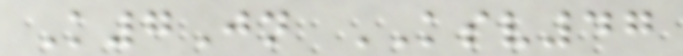K7Jn KSV47
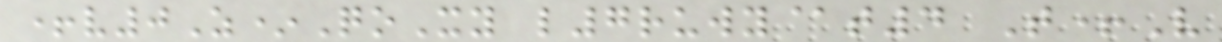+v0Z*QoXy l7ruwy@t4 T+V
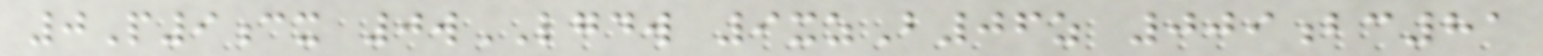0P9cx 0wLGDW 9xzB06z 009bc81
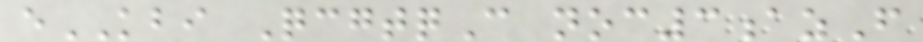eKBI QcgtqC noc3azF
